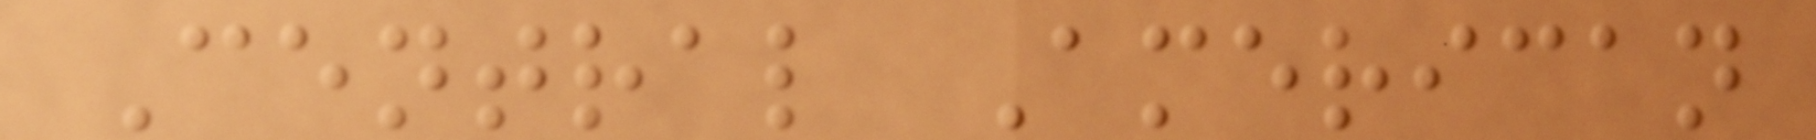Central American
